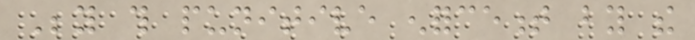Beyond this punitive enforcement by the
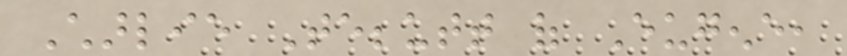Charlie Tebbutt of Eugene,
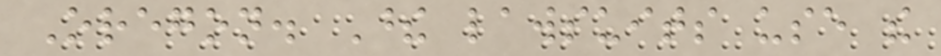Oregon. These lawsuits use the
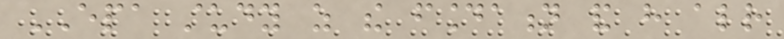EPA study as the foundation and have already
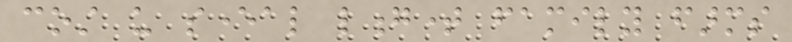cost us several longtime family farms
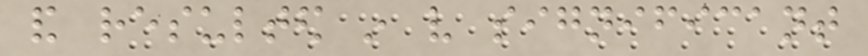and resulted in very significant
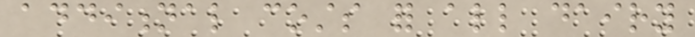additional costs for all dairy
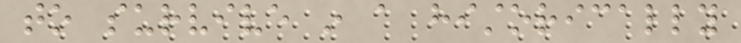to survive in a historically
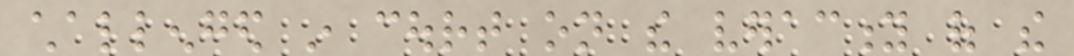challenged in court on the veracity of the
